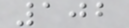102
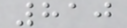810
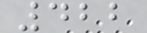422
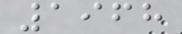1968
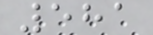581
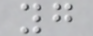yg
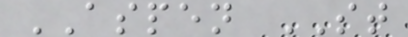ASPEN ST
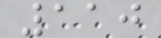110
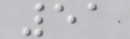51
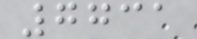7731
